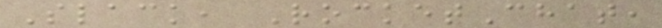Slack, RocketChat,
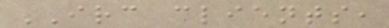IRC clients,
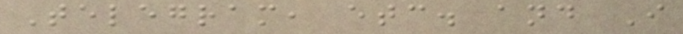Telegram, etc. and I
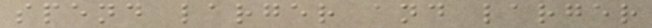spend larger and larger
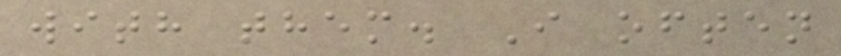with them. I often
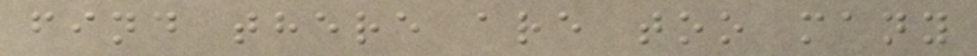find there are too many
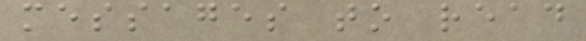messages to read
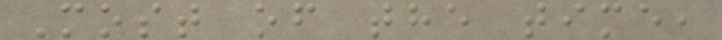Most of the time,
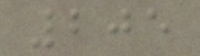205
